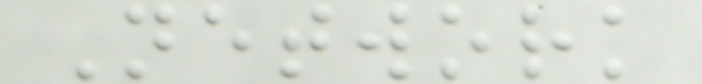Network
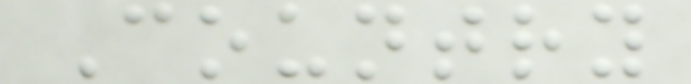Country
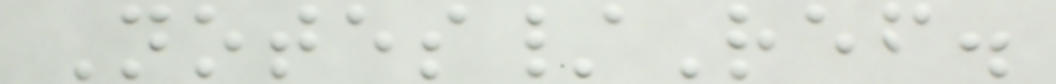Notes/Ref.
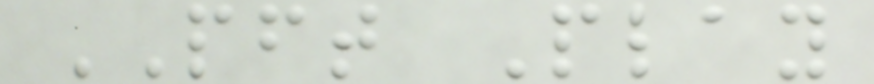PFT Play
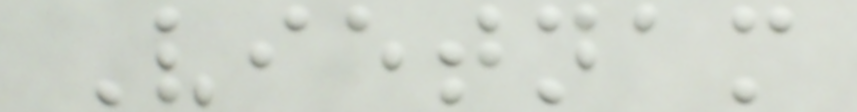Vietnam
